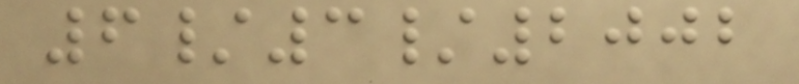6/3/2002
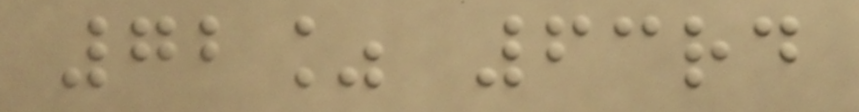72% 63rd
